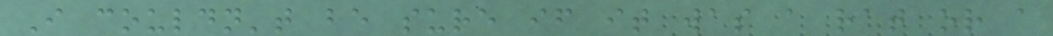I couldn't be sure if it was a rat or a
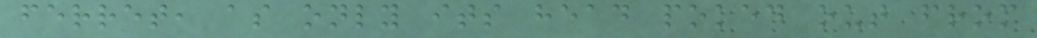ferret, as only its head poked out from
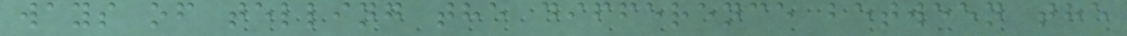ways of telling the difference between the
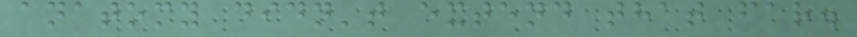anatomy didn't extend that far.
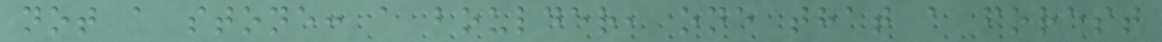not a stone: a boulder, one that a forest
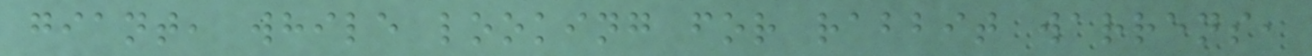giant, while looking for rabbit warrens,
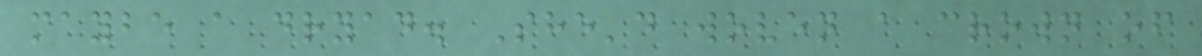maybe a dryad. She'd woven a crown of
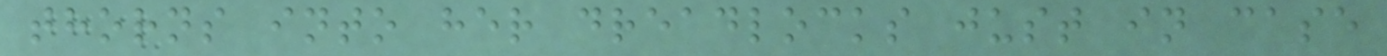thorns into her dreadlocks just in case
